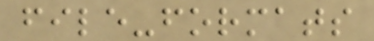file-formats
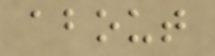about
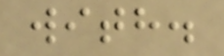with.
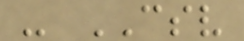- CSV
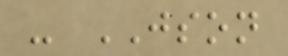- JSON
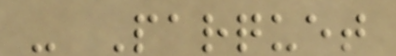- Parquet
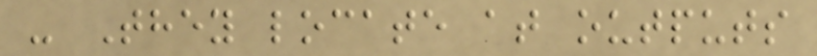- They locate at outputs
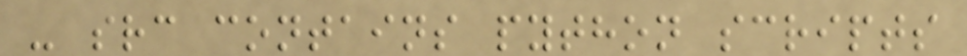- src contains python scripts
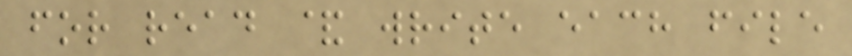for read & write each file
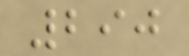290
